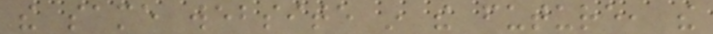the same website in the future, the
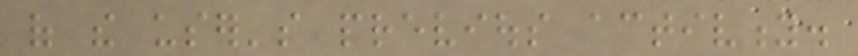of the user's previous activity.
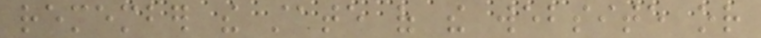remember the state of the website or
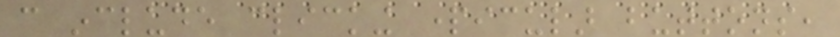can include clicking particular buttons,
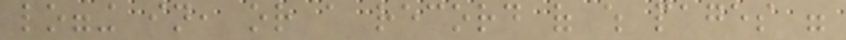logging in, or a record of which pages were
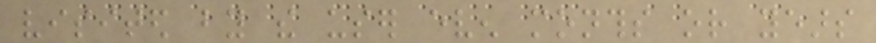visited by the user even months or years
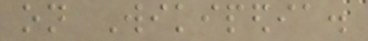on Wikipedia.
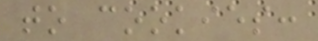to cookies:
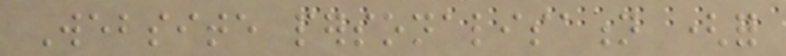Website personalisation (for
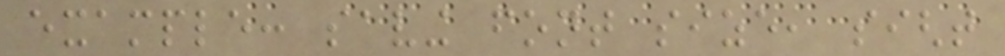example: saving font size, sight
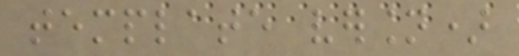template version)
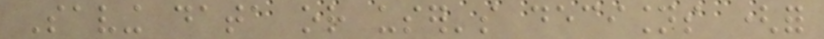Saving data or user's decisions (for
